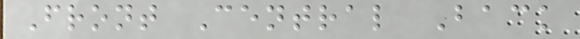Front Central Back
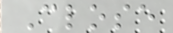Close
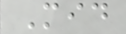Mid
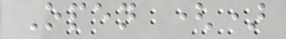Open ()
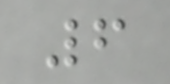6
